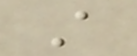A
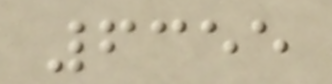6355
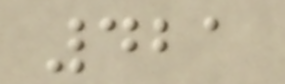421
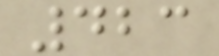423
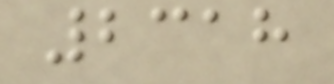2318
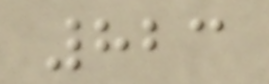823
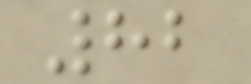82
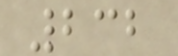232
